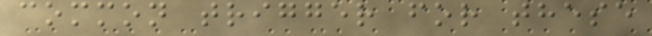common trigger for these
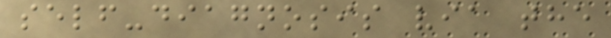self-diagnosis via the
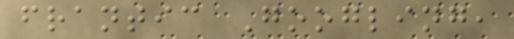frantic Googling,
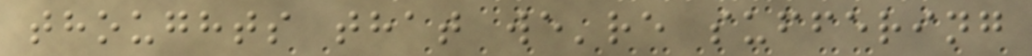thoughts that we're suffering
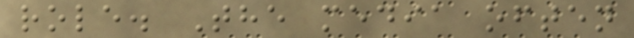role. The media often
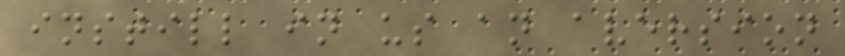instill in us an aversion
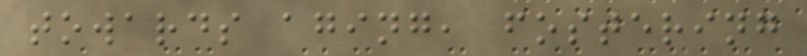towards aging, fostering
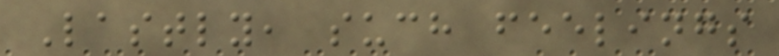Lastly, such feelings
